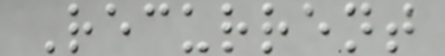Recurrent
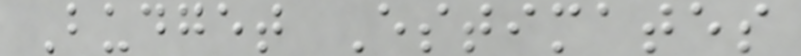Budget Estimates
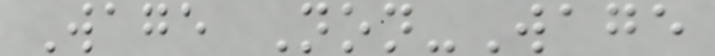Wage Non-Wage
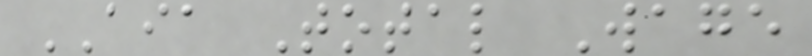AIA Total Wage
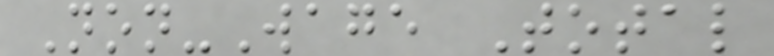Non-Wage Total
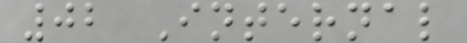02 Internal
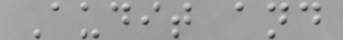Audit and
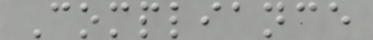Compliance
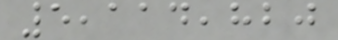5,114,820
